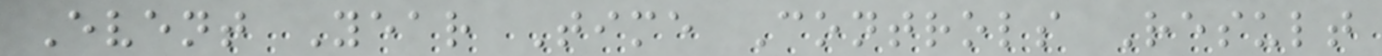Event Year Time Controls Result
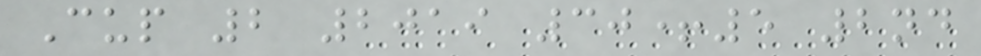Cup 2 2019 30+5 2nd
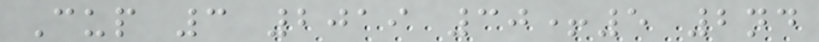Cup 3 2019 30+5 2nd
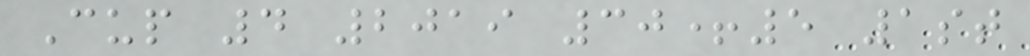Cup 4 2019 30+5 1st
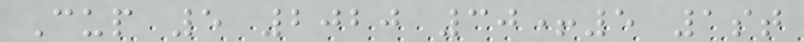Cup 5 2020 30+5 1st
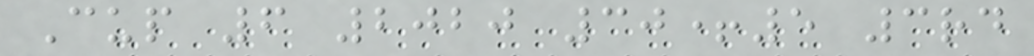Cup 6 2020 30+5 3rd
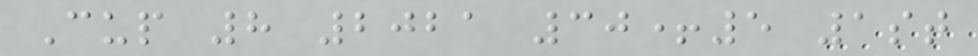Cup 8 2021 30+5 1st
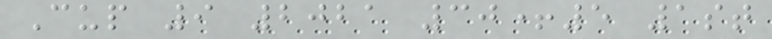Cup 9 2021 30+5 1st
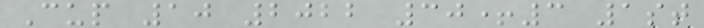Cup 10 2022 30+3 1st
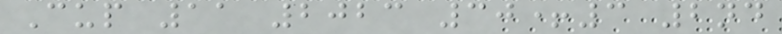Cup 11 2023 30+3 2nd
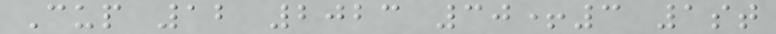Cup 12 2023 30+3 1st
